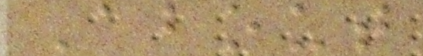About
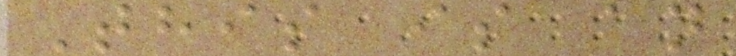This is an
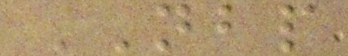NBP
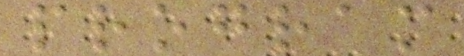program
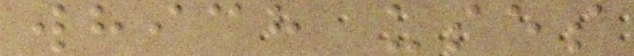which uses
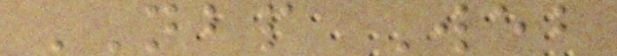NBP Web
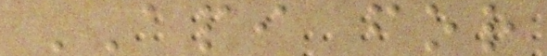API for
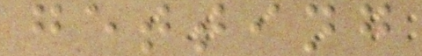getting
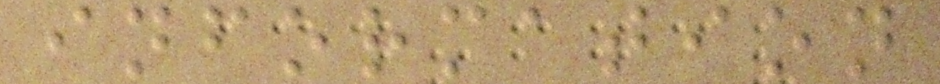information
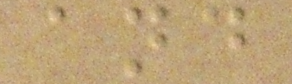and
